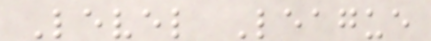Level League
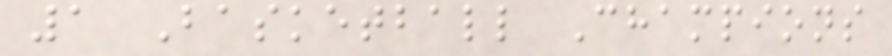1 Basketball Champions
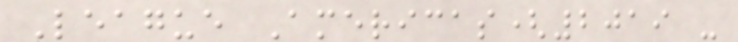League Americas(2019 -
